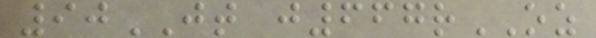90JT j667rOZ
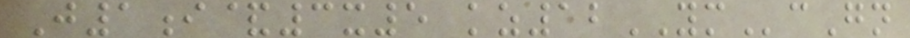J1i&3x5 kz12YMcGn
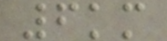6km
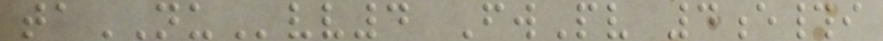taNUvv4 FwPv 4e#i
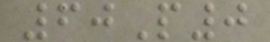60P0
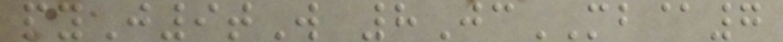pyJ9tW 8JcMB@7
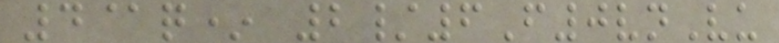4@q* 2/6F0vnVu
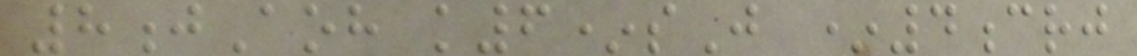8jAoh k6*sJ *4crj
